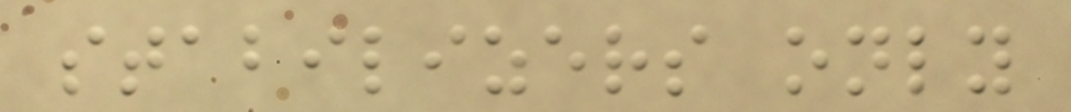stabilizers only
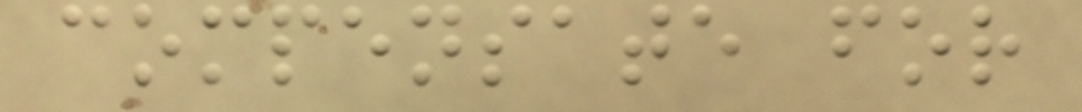compensate for
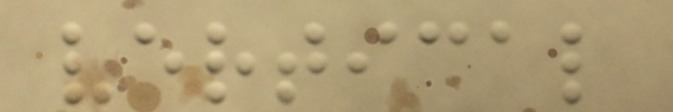vertical
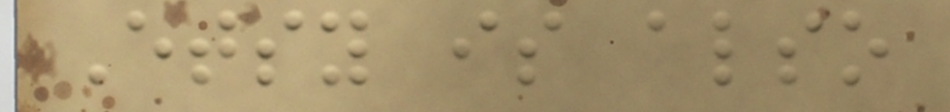Etsy is also
